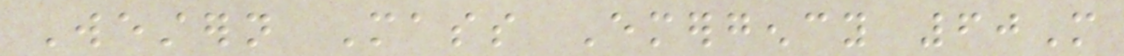Western Mass Emergency 60M
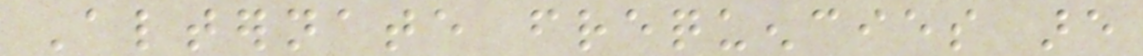Alternate frequencies are
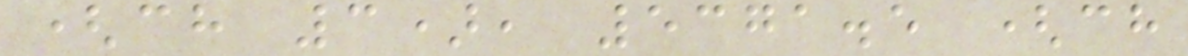(ch 3), 5371.5 (ch
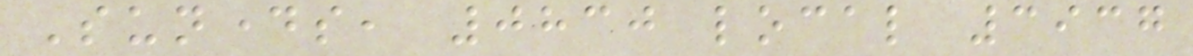Sundays, 0830 local 3937
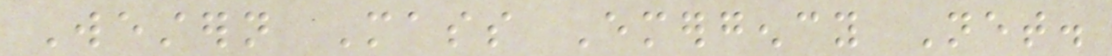Western Mass Emergency Net.
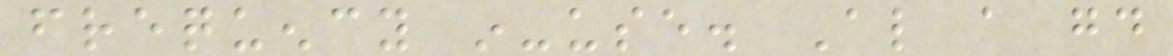frequency in-use. Also a good
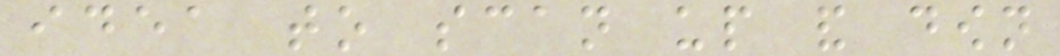idea to scan up and down
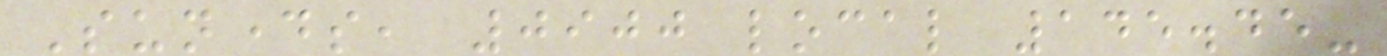Sundays, 0900 local 145.45-
